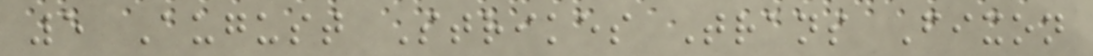5 August Strikes Trans Fixon
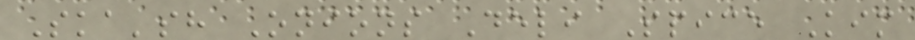Ska'sh Onions Deli Spice Kim
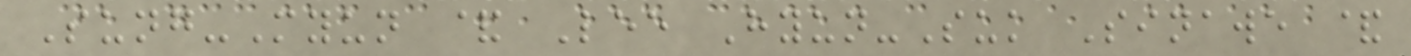Sung-Myun & Lee Hyun-Suk Sinawe &
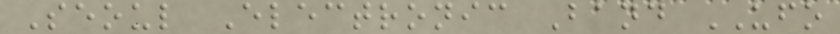Seoul Electronic Band UFO
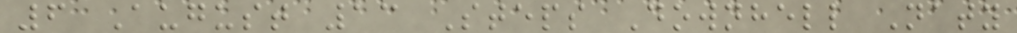6 August 13 Steps Downhell Naty
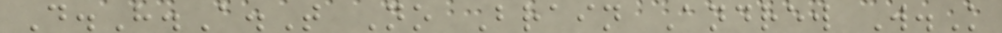D.H.A.T No Brain Andrew W.K
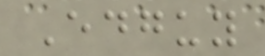Edguy
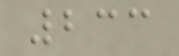233
